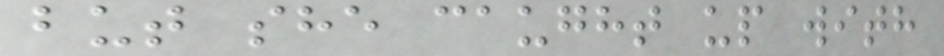but she caught up with
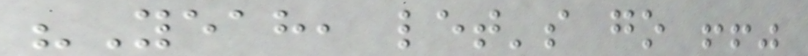"Yeah, let's go !!"
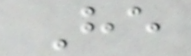He
